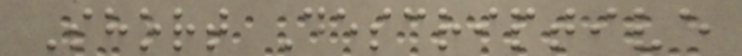Short Descriptive
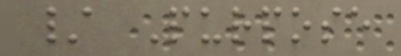/ Purpose
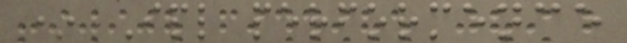* Ipl performence
